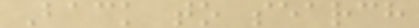Back to search
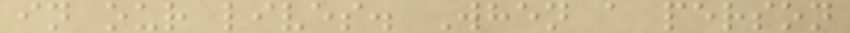in our lives. When a person
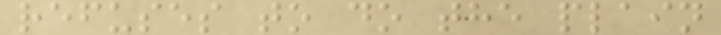refuses to do the plain
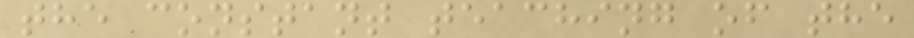the constant teaching of the
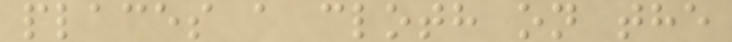places a cloth on the
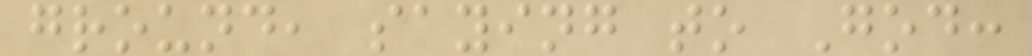ground, saying to God:
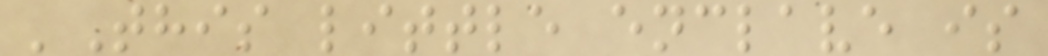'This little enclave is
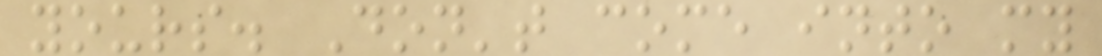yours. Don't come into my
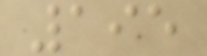195
